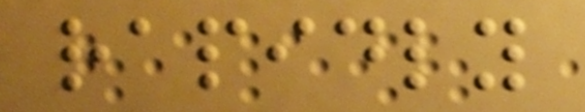rapidly
